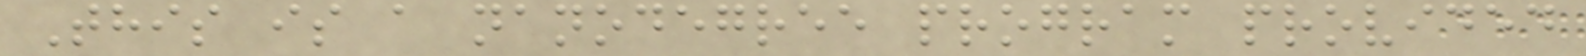This is a nanodegree program provided
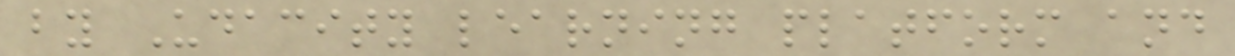by Udacity learning platform and
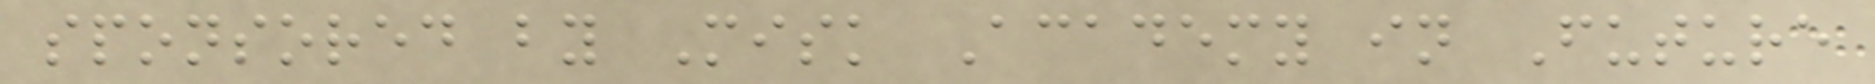sponsored by Misk Academy in Future
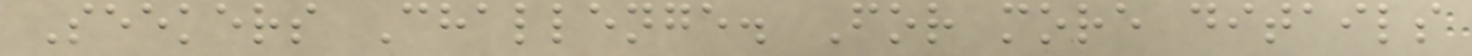Seekers Challenge. For more ditails
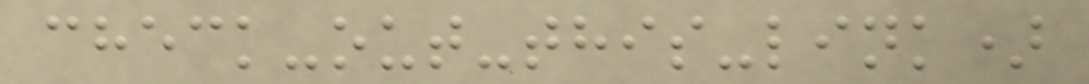check-out-this-link)
